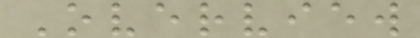Overview
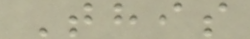This
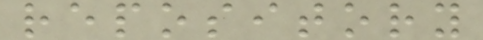repository
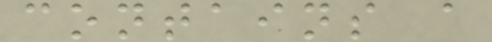contains a
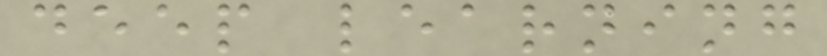deep learning
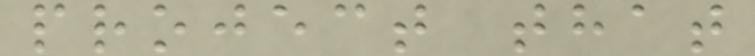project that
